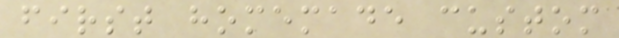first homemade custom
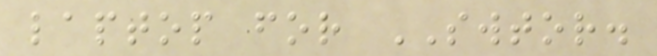laptop for SWTOR.
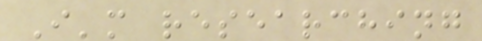I'm researching
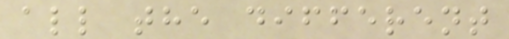all the different
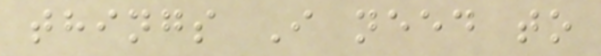things I need to
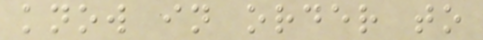know in order to
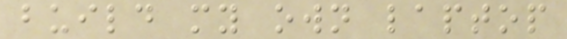build my own laptop
